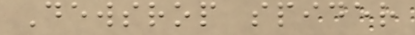Dewsrop spider
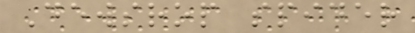Dewsrop spider
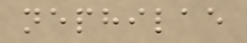nephilae
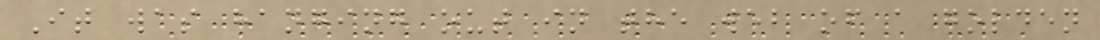It was hanging out in the web of a golden
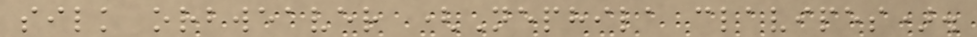silk orbweaver (Nephila clavipes).
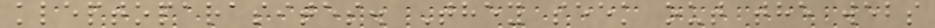kleptoparasites. They seek out the webs
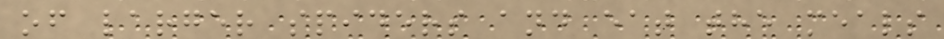of larger spiders and eat the meals
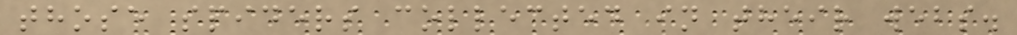those spiders collected in their webs.
